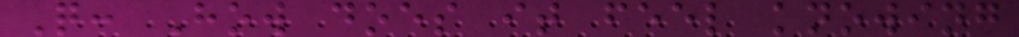Q: How does it feel knowing
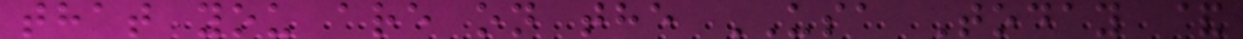that you are on the USA Today &
